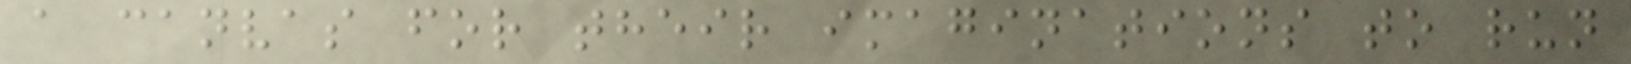a canvas for their imaginations to run
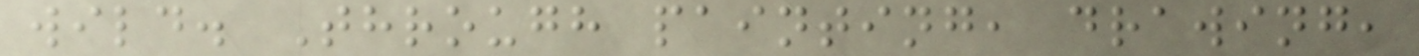wild. Through painting, drawing,
